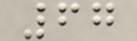67
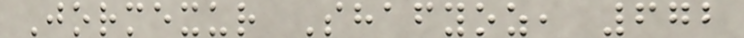Jormexur Shafyoz, 672
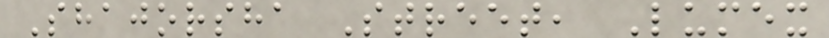Shajorsha Street, Lumex
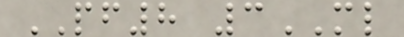PF8 3ML
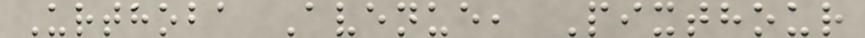Urthoba Avenue, Pixthour
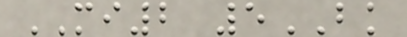MI2 5BK
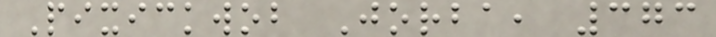Pixickwob Jorba, 373
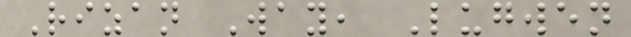Rizan Way, Lugwen
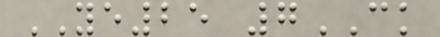YE25 7CK
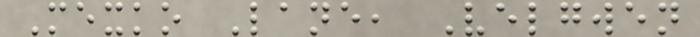Mexko Lane, Velgwen
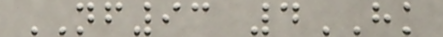NF93 4HK
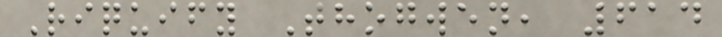Riquify Thogwen, 614
